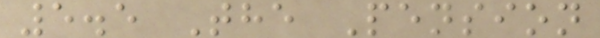5.5 The Pension
